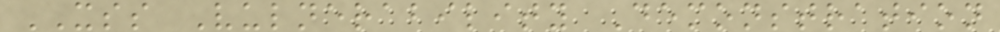XSS Vulnerability Demonstration
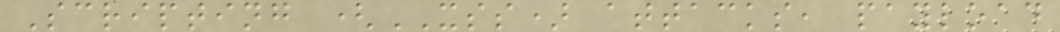Scripting (XSS) attacks, payload
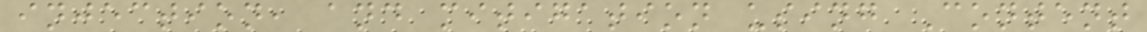injection, and mitigation using Content
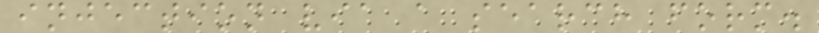injection via a search form.
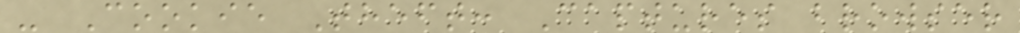- Cookie Theft: Captures browser
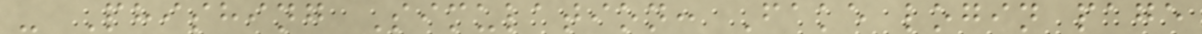- Phishing Simulation: Fake login page
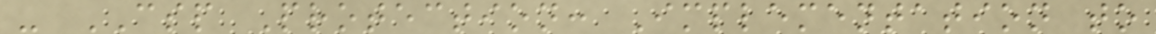- CSP Protection: Implementation to
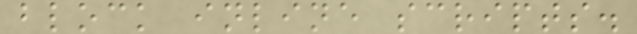block inline scripts.
